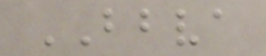BBVA
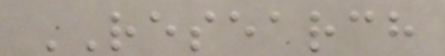RESEARCH
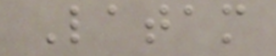Latam
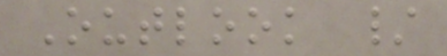Outlook /
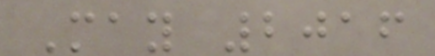May 2016
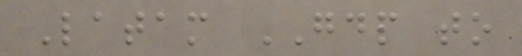Latam GDP to
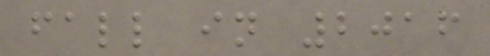fall in 2016
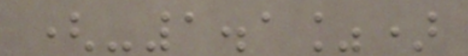(-1.1%)
